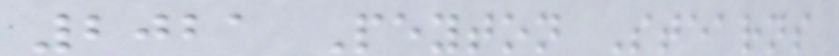2021 Peyton Stearns
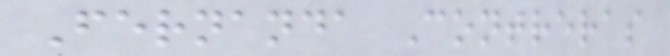Fernanda Contreras
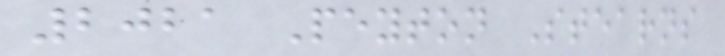2021 Peyton Stearns
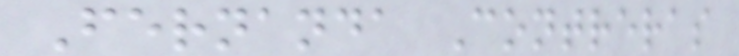Fernanda Contreras
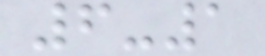6-1
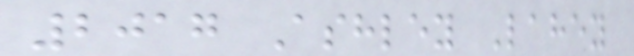2017 Ashley Lahey
